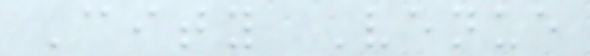City Venue
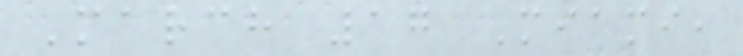March 17 Miami,
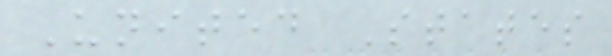United States
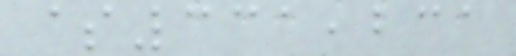$331,231
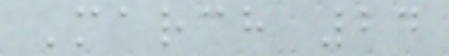March 24
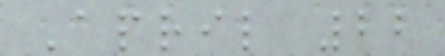April 22
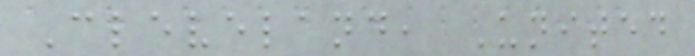Cleveland, United
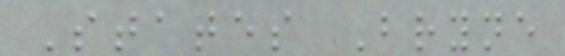States Bryne
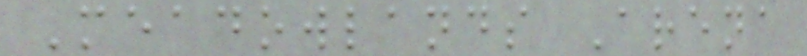Meadowlands Arena
